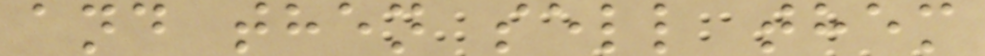and then sell them
